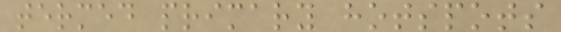termed primary hotspots
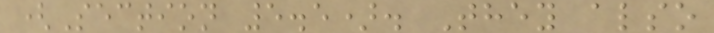(Section 5.5). They also
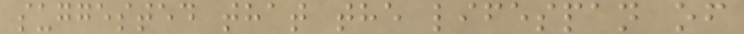suggested that the lifespan of
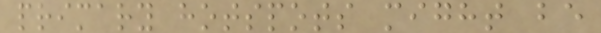primary hotspots might be
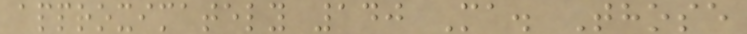approximately 140 Ma. Those
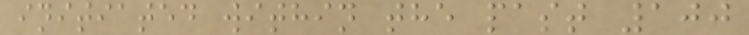initiated within the past 100
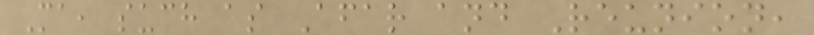Ma, such as Afar and Reunion,
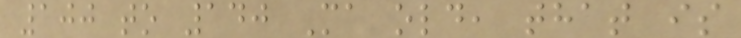100 to 140 Ma old, that is
